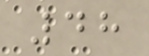48
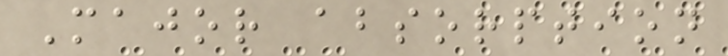Major absorption
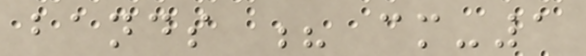bands ? cm-1
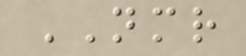NMR
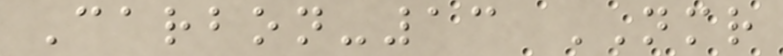Carbon-13 NMR
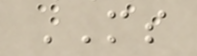MS
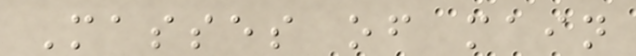Masses of main
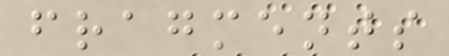fragments
